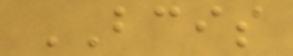BCIS
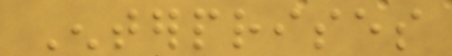Enterprises
